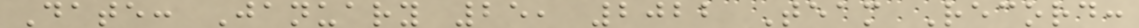Date: January 25, 2022 Team Record:
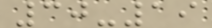30-19
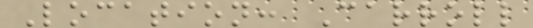Location: Carroll
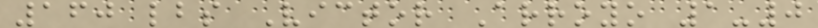160 lbs Victor Arroyo 1-0
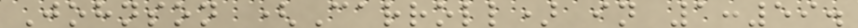Johnson (Carroll) in 1:59.
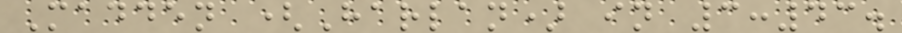Madden (Harlan) in 3:43.
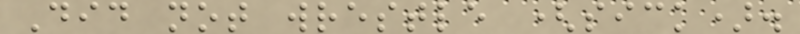Did not wrestle (sick).
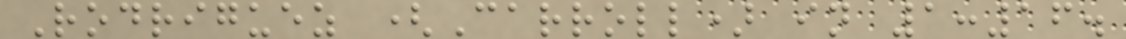Rodriguez (Carroll) in 1:16.
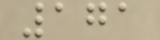171
